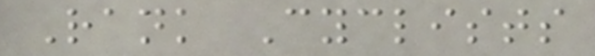Rank Cyclists
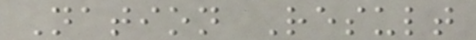Nation Result
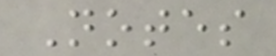Notes
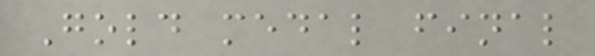Gold medal final
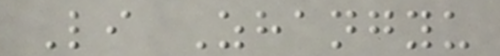Li Zhangyu
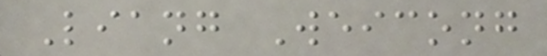Liang Weicong
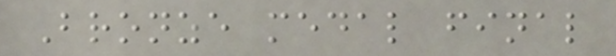Bronze medal final
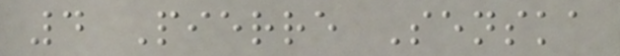4 Pierre Senska
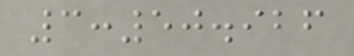3:50.926
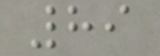89
